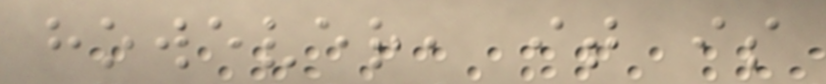however, it is
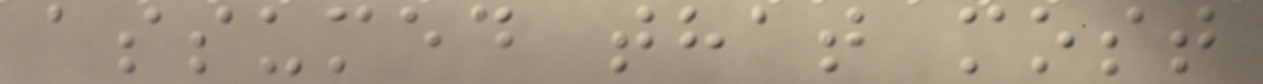assumed that most
